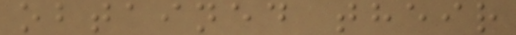obtained their
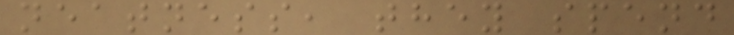neatness, they spend
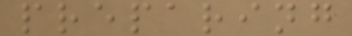preparing
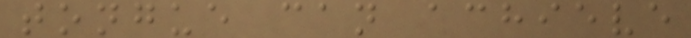tongue can achieve
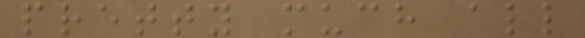pretty much all
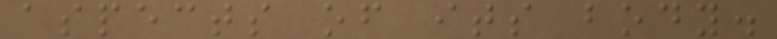aspects of its body.
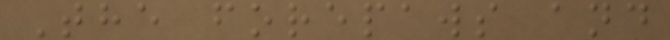The forepaws and
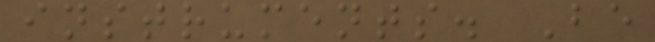instruments. Be
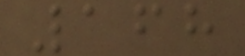168
